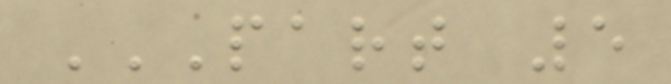PART 5
